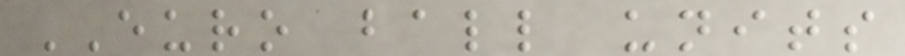EURO ball units
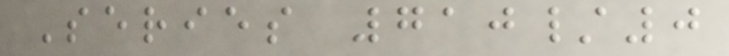Series 710/0
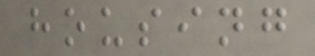housing
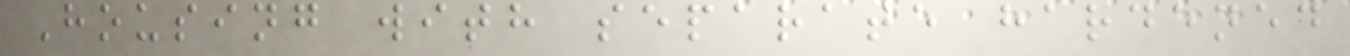Housing with separate hardened
